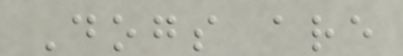Dogs are
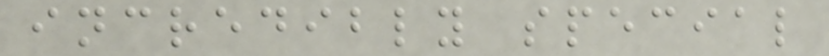incredibly special
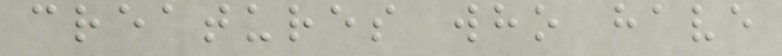creatures who have
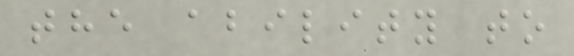the ability to
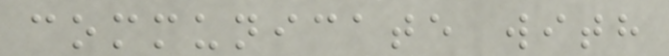communicate with
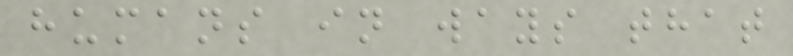humans in ways that
